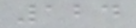124
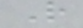R
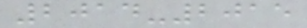2014-2015
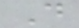D
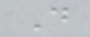D
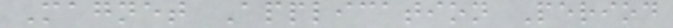Magnet Application Period
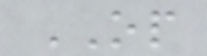OP
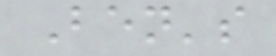Ben's
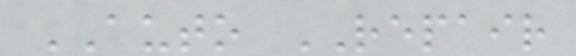AUTO REPAIR
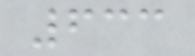633
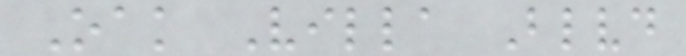Oak Villa Blvd
